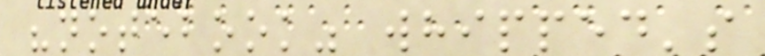"notebook" whipped's
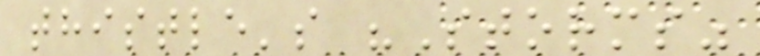thistle's "Storms"
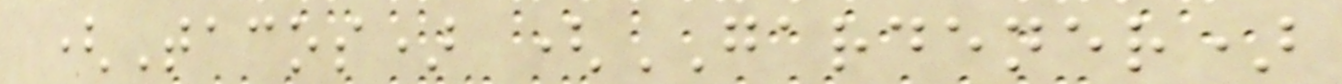(Tacos) (GARDENER)
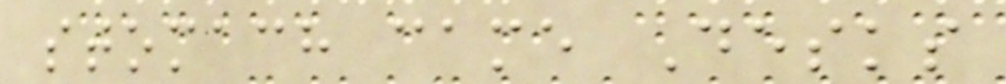stomach came Desks
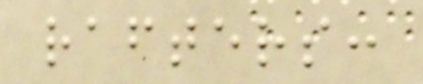rafters:
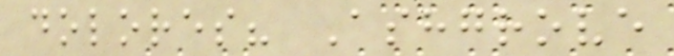dolores? Ashgrove
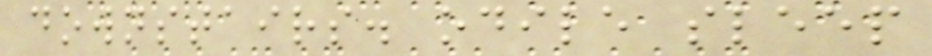downstairs. odile sleep
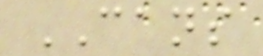CANS
